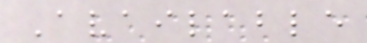Available
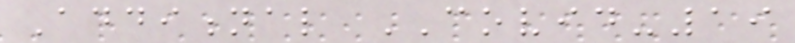Additional COVID-19
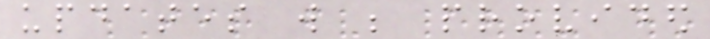updates will be provided
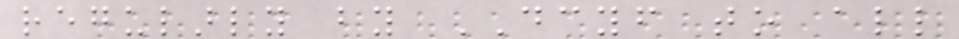regularly by DCYF to all
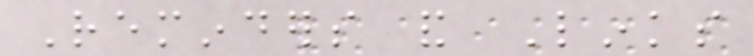Reminders and Links
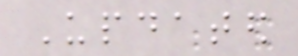Updated
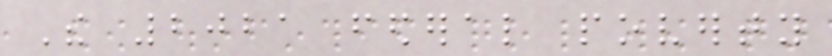The 2021 federal poverty
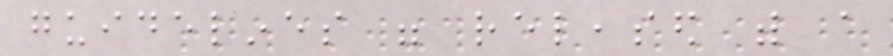guidelines were released with a
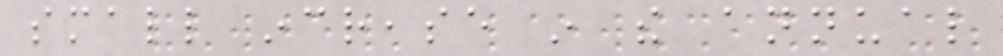small increase in the annual
